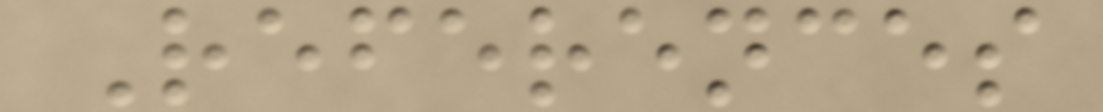References
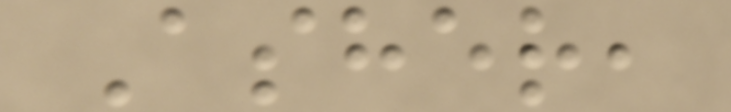Asher,
